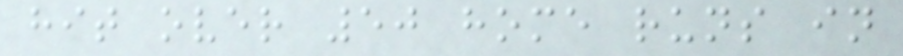hit over 50 home runs in
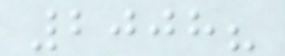2008?
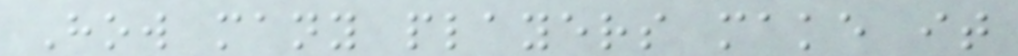How many players make it
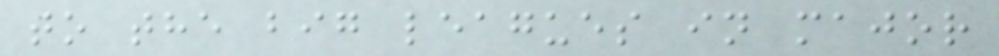to the big leagues in major
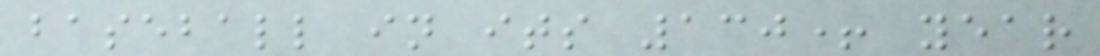baseball in its 130+ year
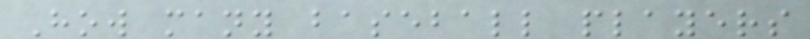How many baseball players
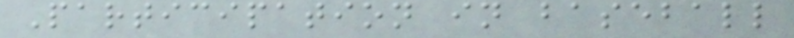Participation in baseball
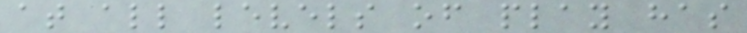at all levels of play has
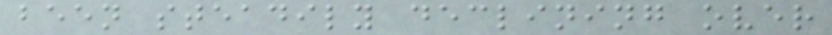been steadily declining over
